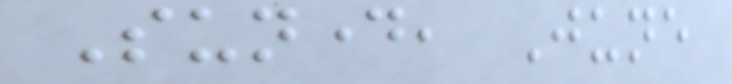Sunday, June
